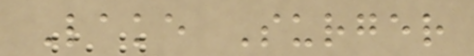Lake Surger
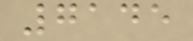7145
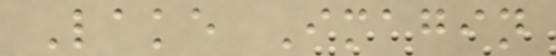Lake Imagin
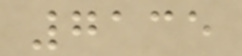7135
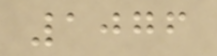1076
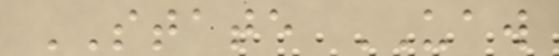STATE UAW
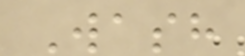Wash
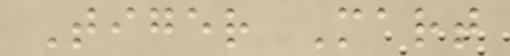Tiger Mart
